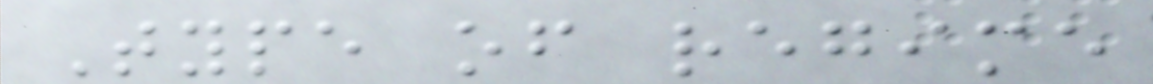Type of regime
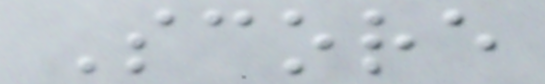Score
